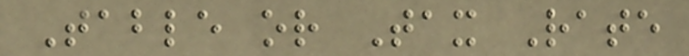Table or Tax Rate
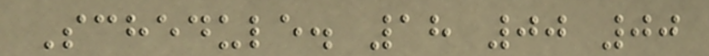Schedule. 18 00 00
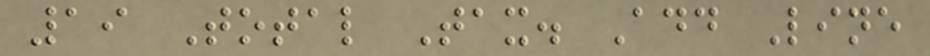19 Total Tax. Add Line
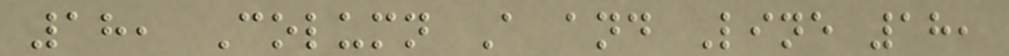18, Column A and Line 18,
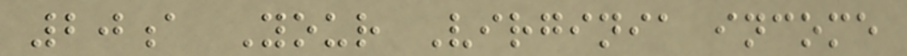20a Your Virginia income
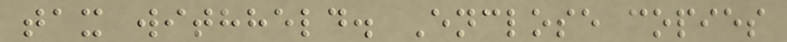tax withheld. Enclose copies
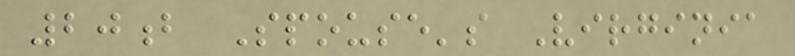20b Spouse's Virginia
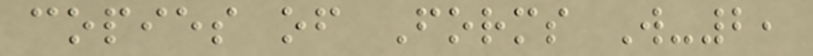copies of Forms W-2,
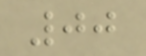00
